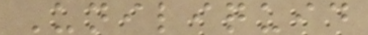Uniliquid
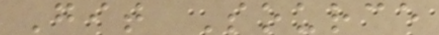Git Source
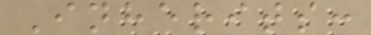Inherits:
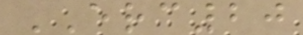ERC20
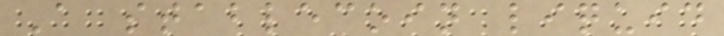A stablecoin liquid
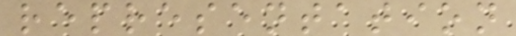representation
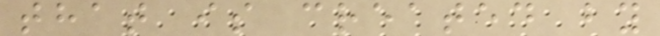that is created by
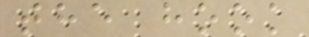the hook
